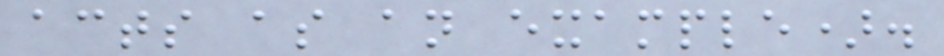acts as an example).
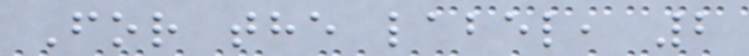For the label, 2
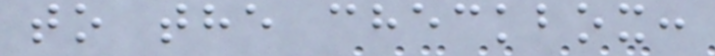to the checkbox:
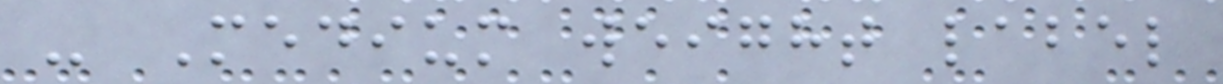- Medium weight label
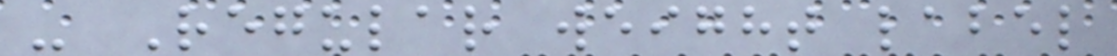- Regular weight label
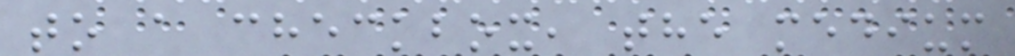to a checkbox, the medium
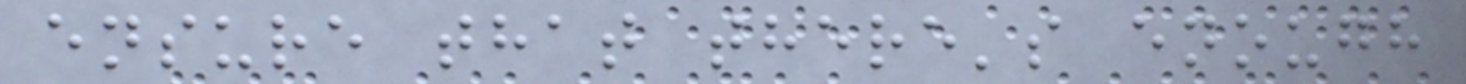ensure that there's enough
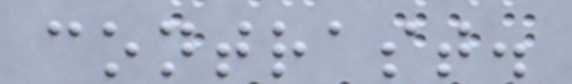contrast.
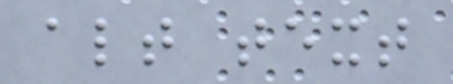alt text
